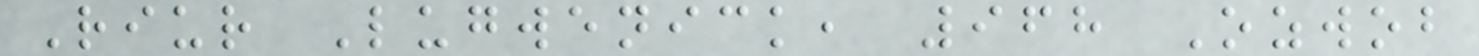Riur Lugwenick, 968 Ozwob
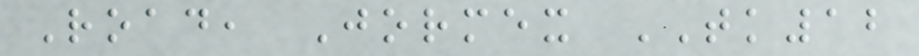Road, Jormex TK12
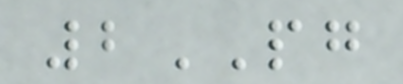2PG
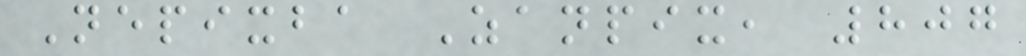Nepixba Zanpix, 807
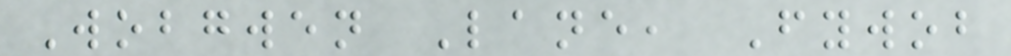Wobgwen Lane, Fywob
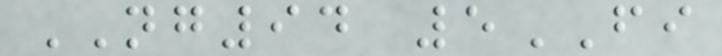NG94 5FI
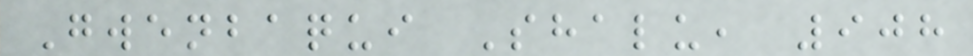Gwenbaqui Shalu, 908
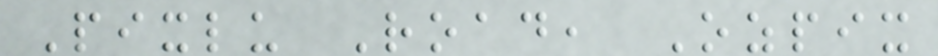Pixlu Road, Ozpix
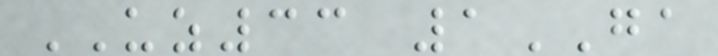UZ33 1GA
